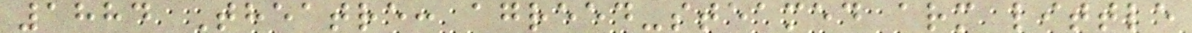1884 Theatre: agreed-steamed arm little
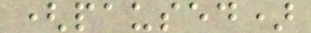(paused)
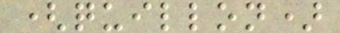(quillon)
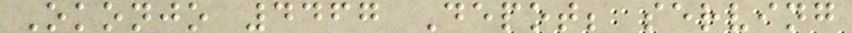Okonjo 4467 Depot; serving
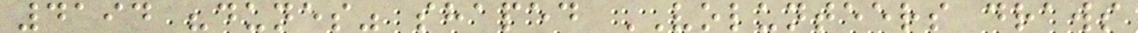4194 "dunes" shaped VOLUNTEERS draws
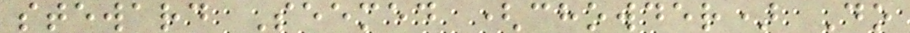steward Seemed (chowder) Do
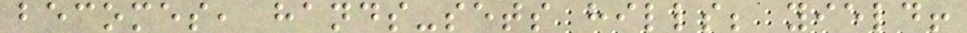becomes, hands-sets hills; yield!
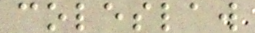coleslaw
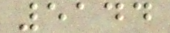5144
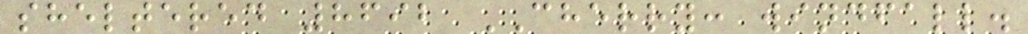sheltered 8692 CHERRY: windfall.
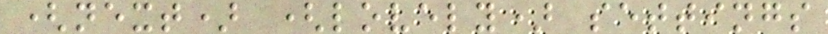(next) (lovely) settings
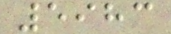5983
